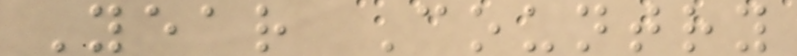Year Country
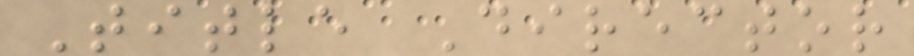Title Director
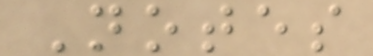Notes
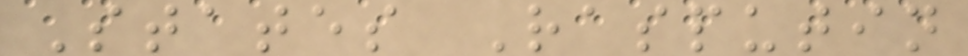States Rasputin
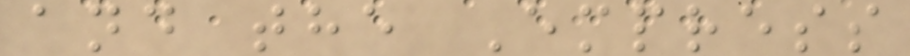and the Empress
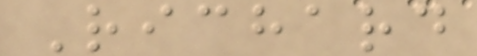Richard
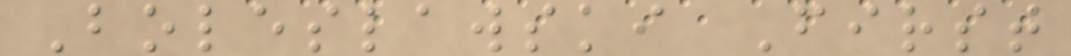Boleslawski First
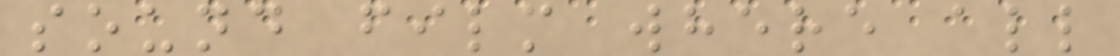sound film where all
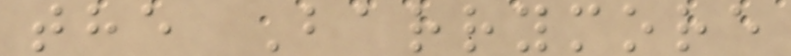the Barrymore
